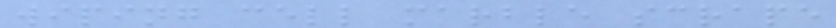wiping cell marble scrape
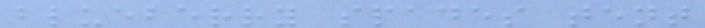blueberry spades tent
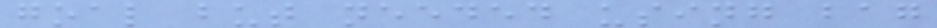goal but needed using bag
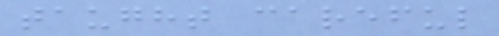taught careful
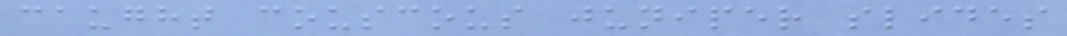caught couscous juniper slides
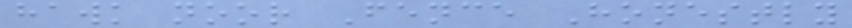hawk noor Fence Honestly
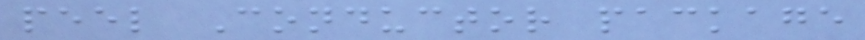peel Conductor package
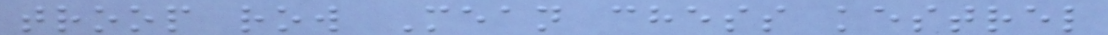troop row Mean chess kestrel
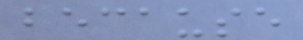because
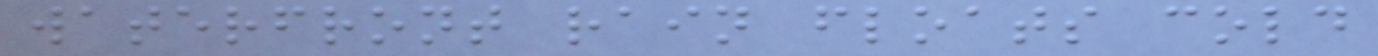waterfront rain floats cold
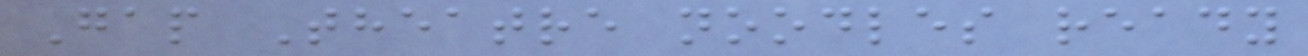Gap Theatre noodles ready
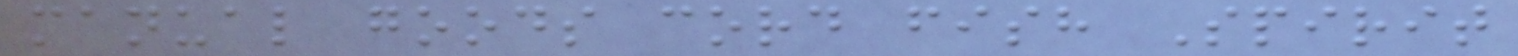manual goods cord fish Spirit
